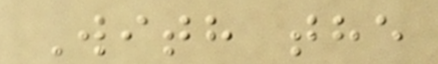With the
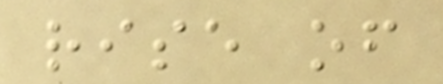rise of
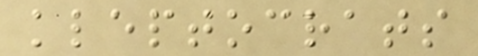kleptocrats
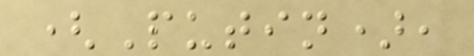(Putin),
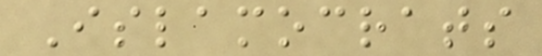Islamocrats
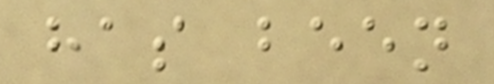has been
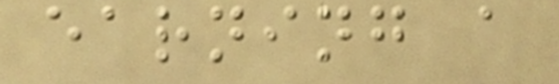earning a
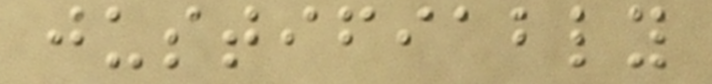justifiably
